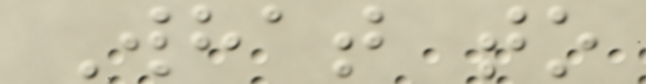What to
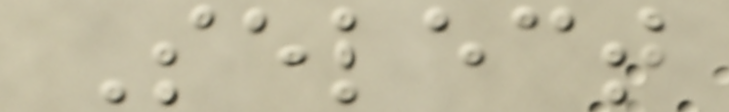Select
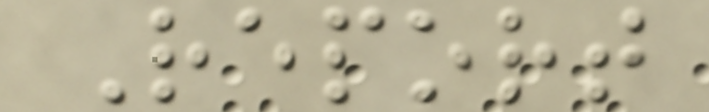Report
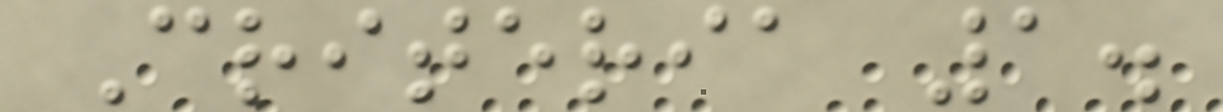Criteria 1.
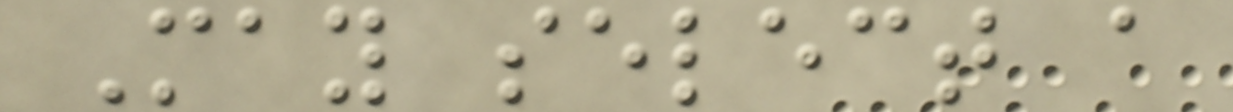May select a
